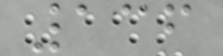136
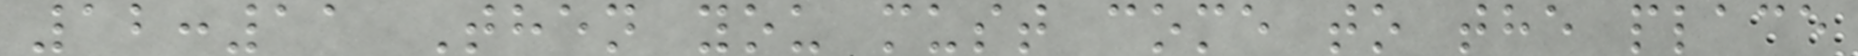12:11 Then you must come to the place
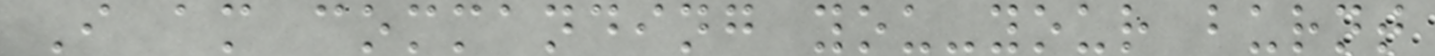I am commanding you-your burnt
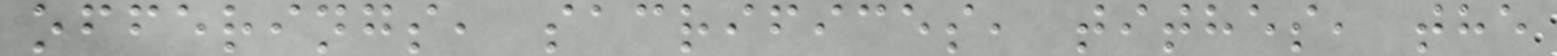offerings, sacrifices, tithes, the
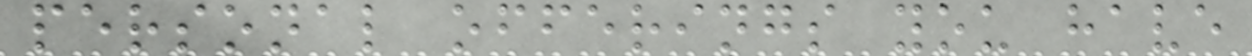personal offerings you have
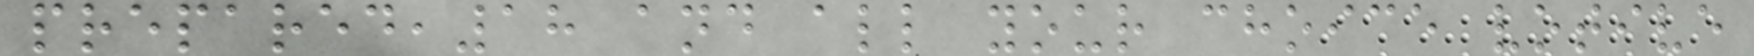prepared,18 and all your choice votive
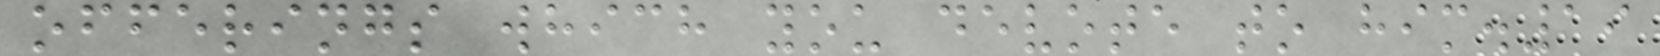offerings which you devote to him.19
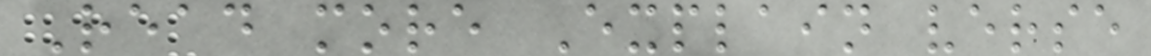Read more Explain verse
